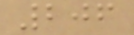206
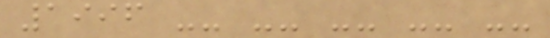1996 -- -- -- -- --
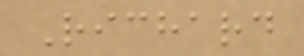Richard
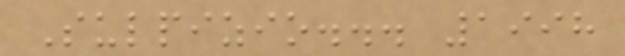Sulpizio... 1998
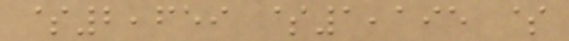$2,659 $1,195 $
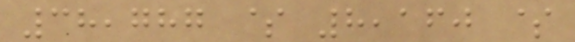38,787 $ 8,160 $
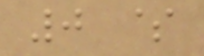0 $
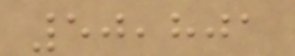50,801
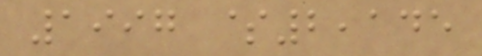1997 $2,145
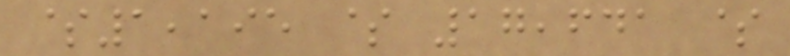$1,195 $ 17,641 $
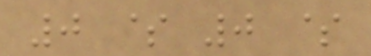0 $ 0 $
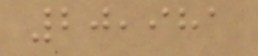20,981
